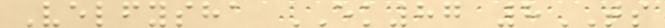Velfysha EK87 8TS
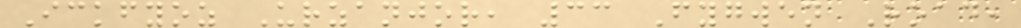Ickfyoz Urzanjor, 33 Fygwen Road,
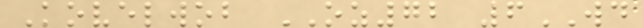Kovelwob OZ72 6WD
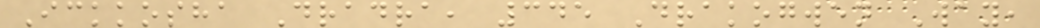Ickkosha Dradra, 345 Drakogwen Way,
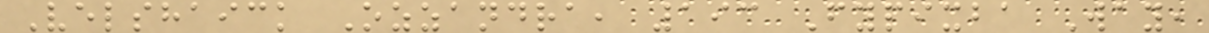Velshaick Ozzandra, 193 Fypixba Way,
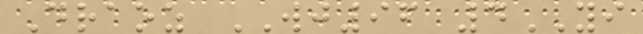Draoz WJ96 4YI
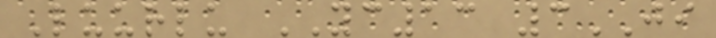Luurlu YC13 3JI
